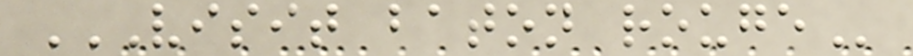VISIT BATON ROUGE
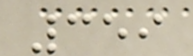359
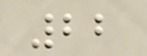22
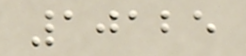10125
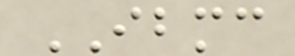IBMC
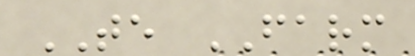TE FARM
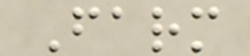Farm
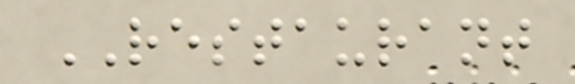RESTAURANT
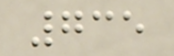735
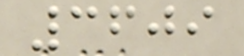3609
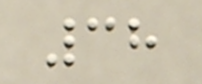38
